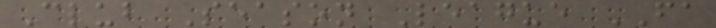Club Season League FA
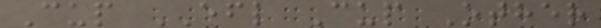Cup EFL Cup Other
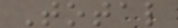Total
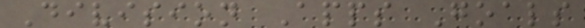Division Apps Goals
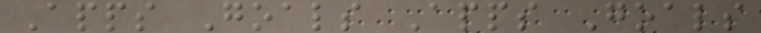Apps Goals Apps Goals
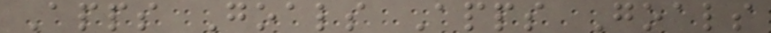Apps Goals Apps Goals
